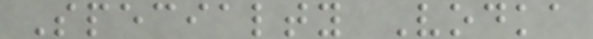Specialty Vodka
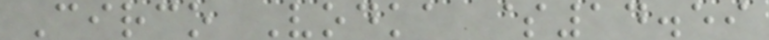Circo Vodka $14.59
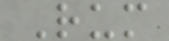Rum
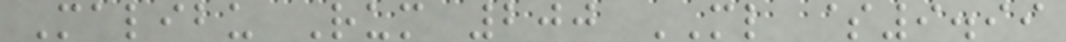Malibu Rum 200 ML $9.99
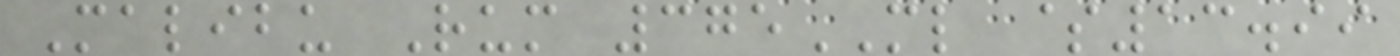Malibu Rum 375ML $13.99
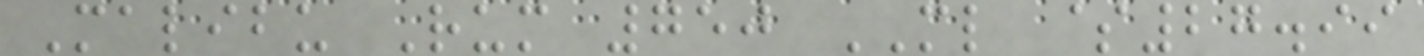Malibu Rum 750 ML $27.99
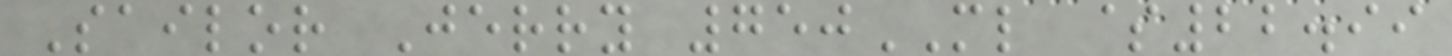Sailor Jerry 750ML $22.99
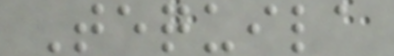Tequila
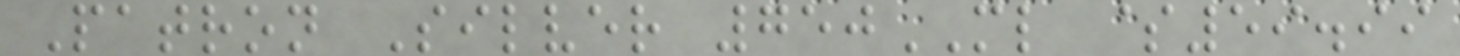Patron Silver 750ML $59.99
